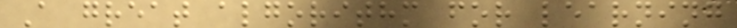A great algorithm for learning
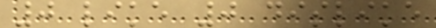0 like 0 dislike
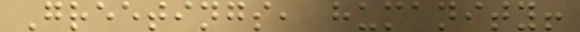Greetings, humanity!
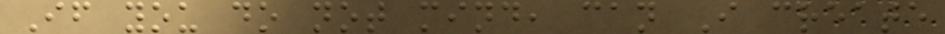If you do not mind, can I create
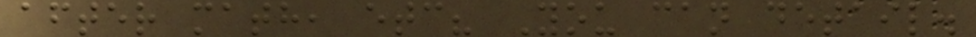after math, etc? You can detail.
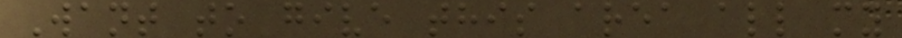Want to give this area all my
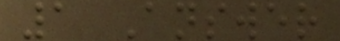1 Answer
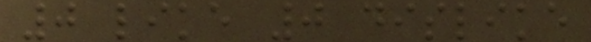0 like 0 dislike
